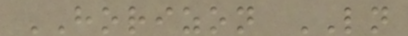HORIZON LN
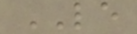LE
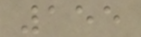155
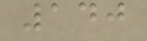140
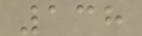138
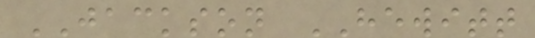JACKSON HEWITT
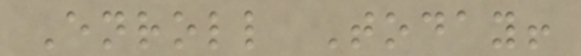Enroll Today!
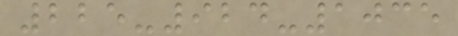225-924-1035
